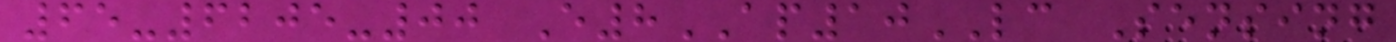65-6205-00 E8AP10LC Sensing
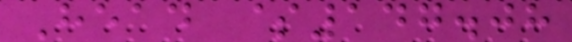Head $147.08
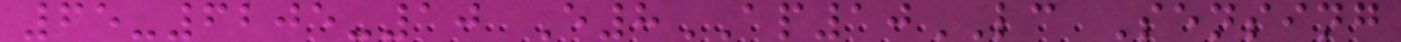65-6205-10 E8AP10LC Sensing
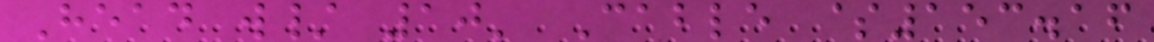Head w/ 10' Cable $153.16
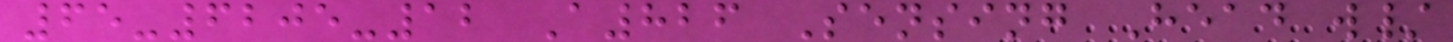65-6205-12 A826 Sensing Head w/
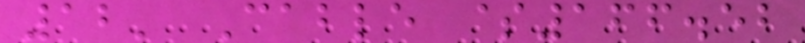12' Cable $166.52
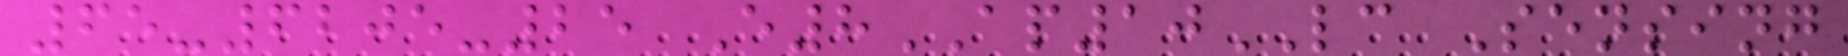65-6205-25 E8AP10LC Sensing
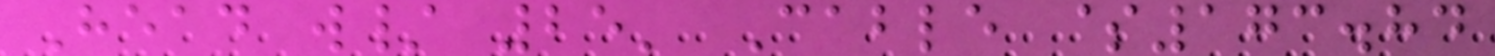Head w/ 25' Cable $173.84
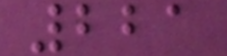221
